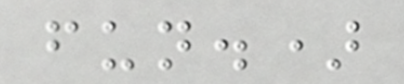fun.)
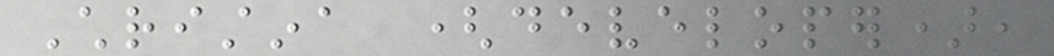Christina (developer),
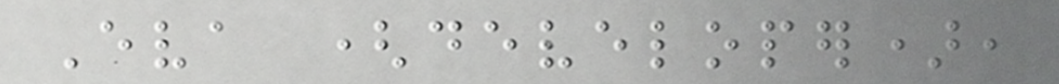Eva (developer),
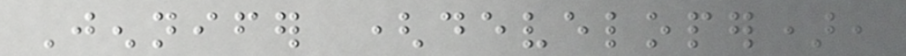Jennifer (developer),
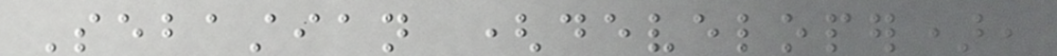Sebastian (developer),
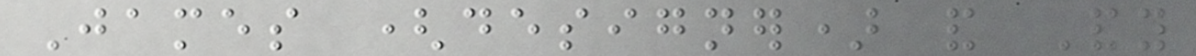James (designer) and Andy
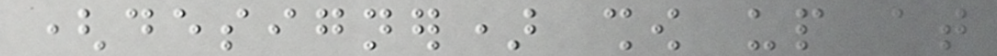(designer) show up at
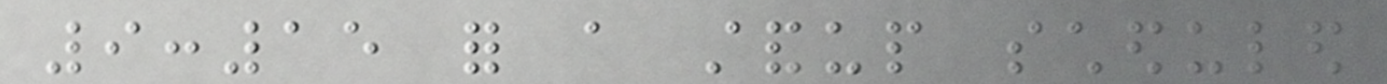9:15 for a standup scheduled
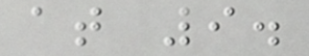at 9.
